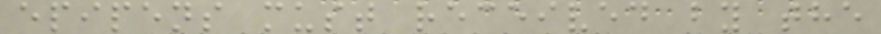epipens must received by the
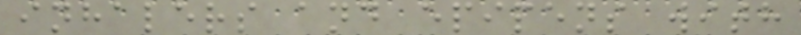inhalers and epipens with
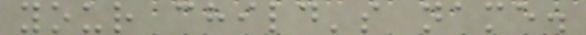your child's name.
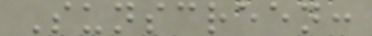Sunscreen:
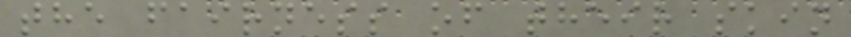the fairness of their skin
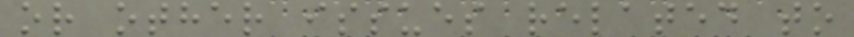or other issues related to
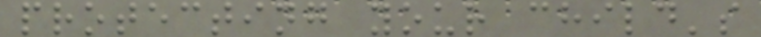protecting your child's
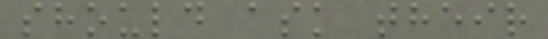should ask their
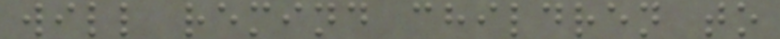will remind children to
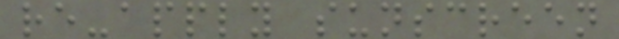re-apply sunscreen
